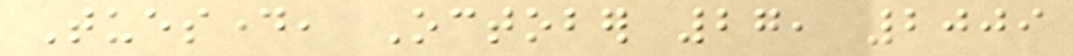Tuesday, October 27, 2009
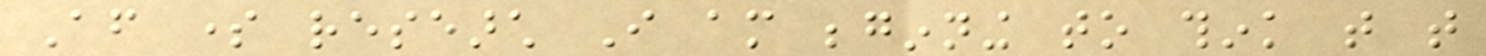After some research I am beginning to think that that
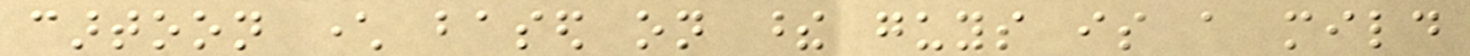cartoon character based on these guys is a mild
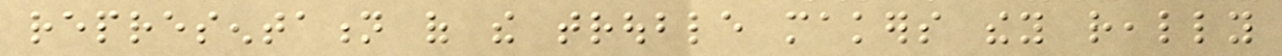representation of the trouble makers they really
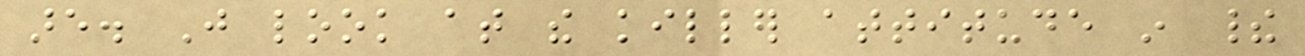are. Just look at the killer attitude in their
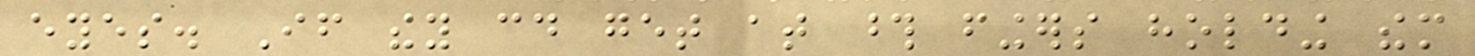eyes. If they could get at those fingers holding them
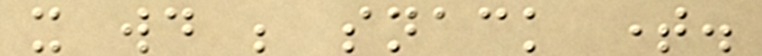it would be snack time.
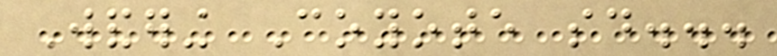Wandering Coyote said...
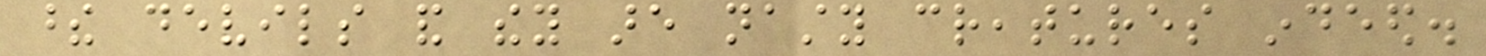these devils and they are nasty creatures indeed.
